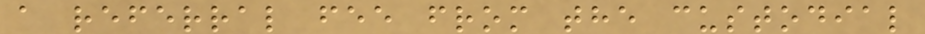a referral fee from the custodial
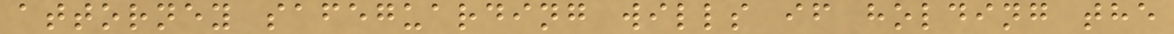attorney safeguarding wills if holding the
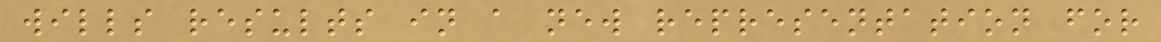wills results in a new representation for
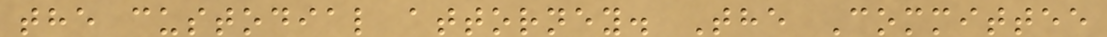the custodial attorney. The Committee
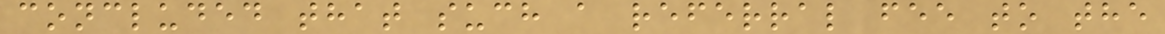concluded that such a referral fee to the
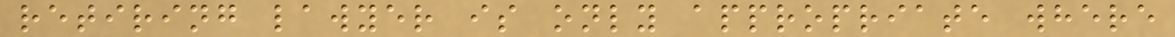retiring lawyer is only appropriate where
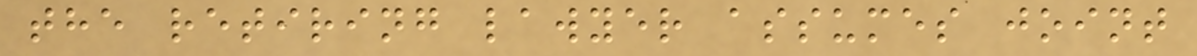the retiring lawyer assumes joint
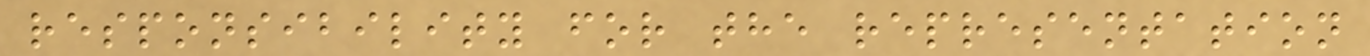responsibility for the representation
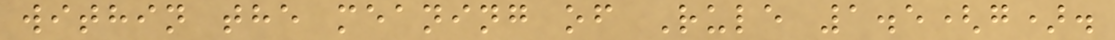within the meaning of Rule 1.5(g).
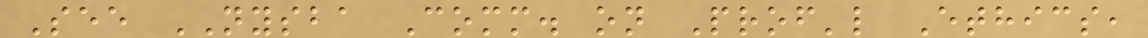See NYSBA Comm. on Prof'l Ethics,
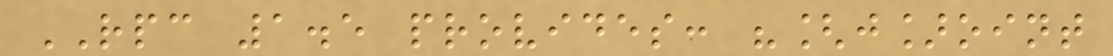RPC 1.5 provides: "[j]oint
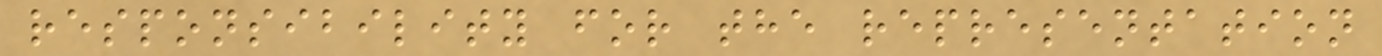responsibility for the representation
